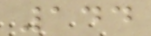144
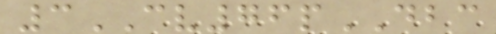3CV76pDBC
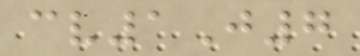cv1J7
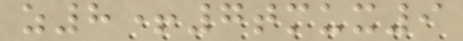z8+7tmux9
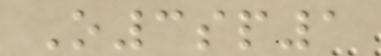O3sp1
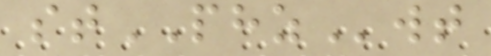stPHZwt
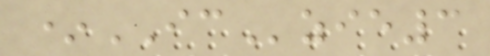*ICzie3
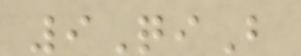9QiB
